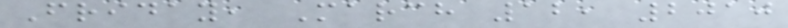Friday, March 12, 2010
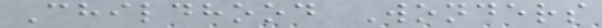Childhood Wonders
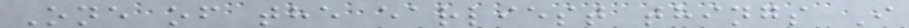One of the earliest things I
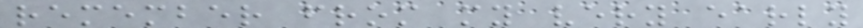remember from my very early
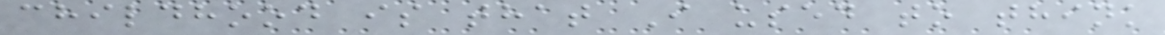childhood is that I used to think
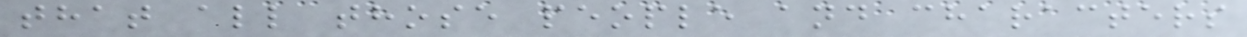that all those people and characters
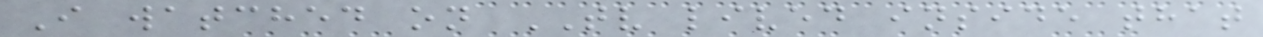I watched on TV lived inside that
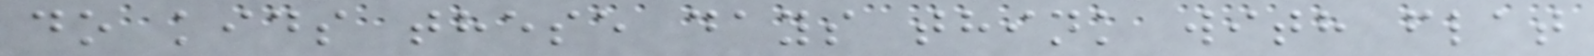do kids these days think with flat
